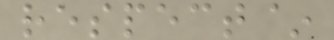respect~
